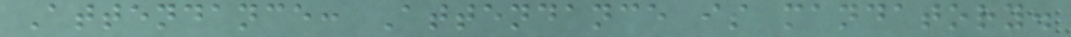Attendance: Attendance is mandatory.
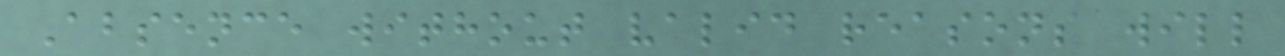Absence without valid reasons will
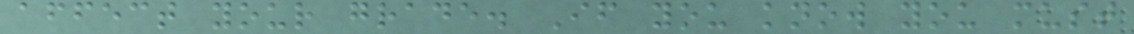affect your grade. If you know you must
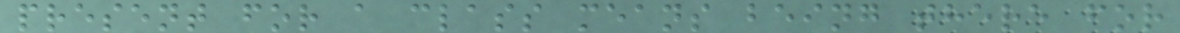present for a class means being there for
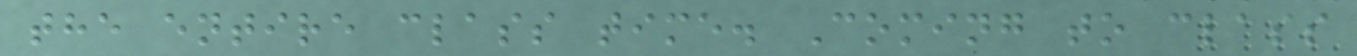the entire class time. Coming to class
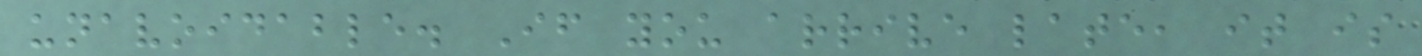unavoidable. If you arrive late, it is
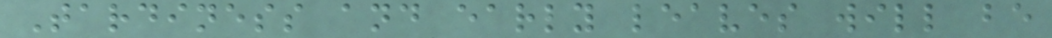Tardiness and early leaves will be
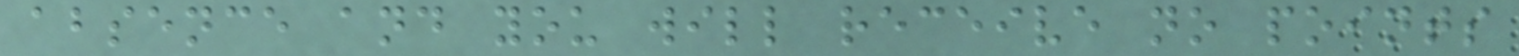absence and you will receive no points
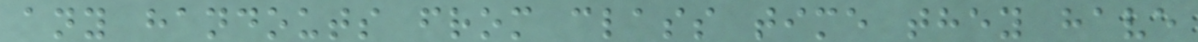any handouts from class time they have
